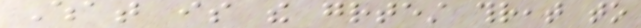What is the greatest threat to
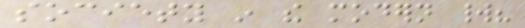society in the modern world?
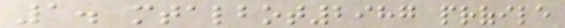1. mtalbot2987 profile
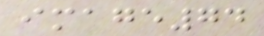image74
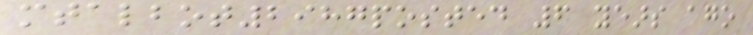mtalbot2987posted 6 years ago
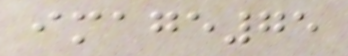image75
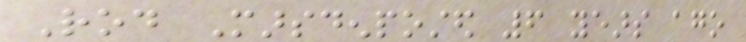Rod Marsdenposted 6 years ago
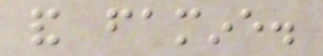and famine.
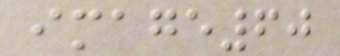image60
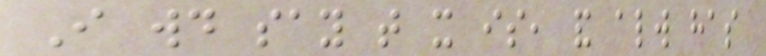I would say that it is, and always has
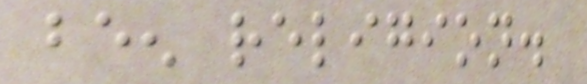been religion.
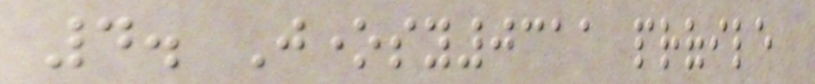4. Jonesy0311 profile
